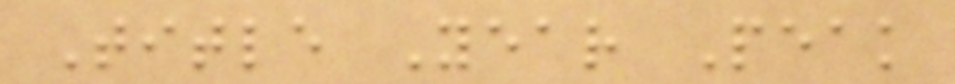Title Year Peak
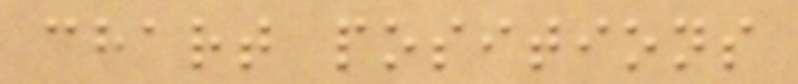chart positions
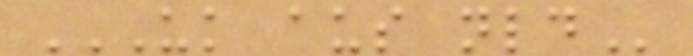UK AUS NLD
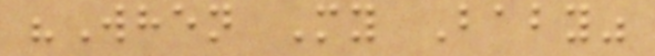"When My Baby"
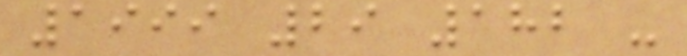1999 29 182 -
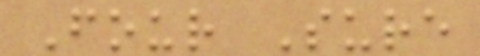Four Sure
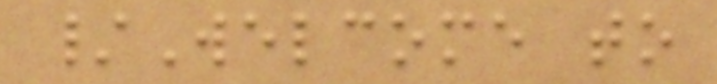/Welcome to
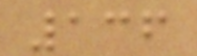136
